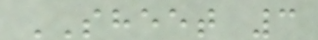SHEET 3
